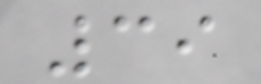39
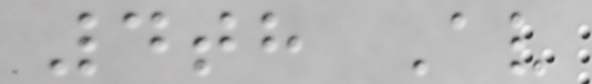4th Av
